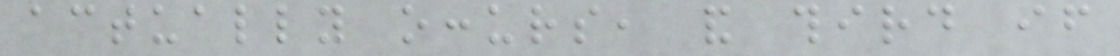actually occurs, and third if
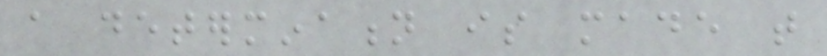a determination is made that
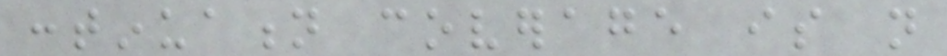continuation coverage is not
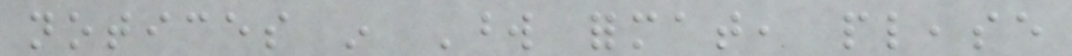notices in Word format, please
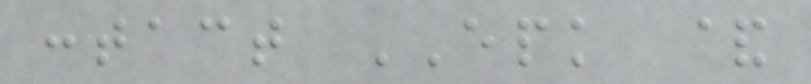contact EPK &
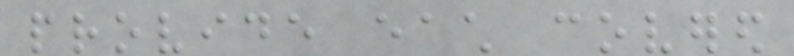provide each covered
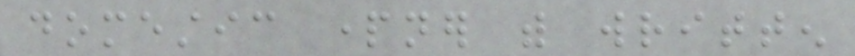domestic partner with written
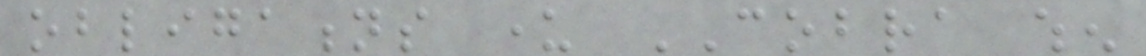obligations under COBRA when
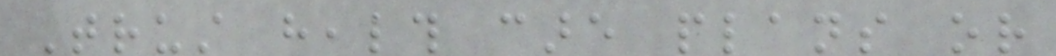Trust health care plans or
